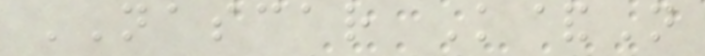NASCAR K&N
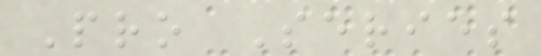Pro Series
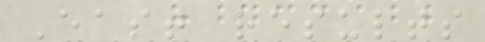East results
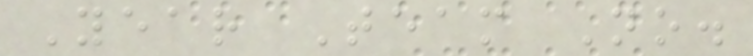Year Team No.
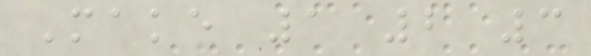Make 1 2 3
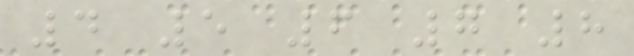4 5 6 7 8
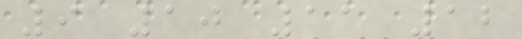9 10 11 12
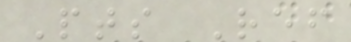Pts Ref
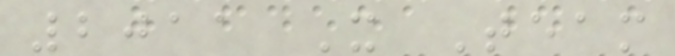2011 X Team
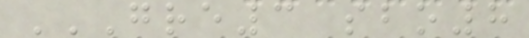GRE3 SBO8
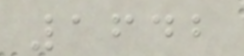1642
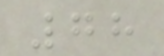78
